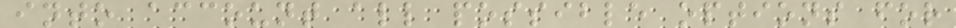into account all possible options for
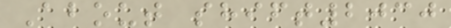About shift2030
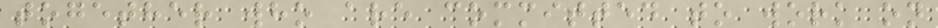together who are committed to work on
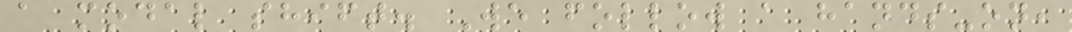a modal shift. We follow a hands-on,
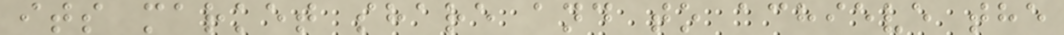its market share and to achieve the
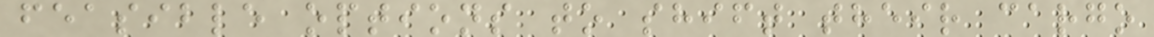feasible options to shift their cargo
